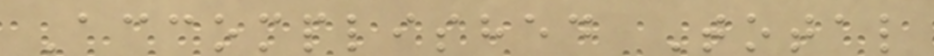Accomplished Total
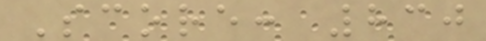Score: 830
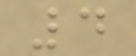4
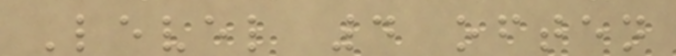Level 4 often
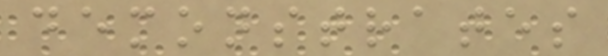demonstrates
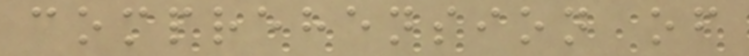comprehension of
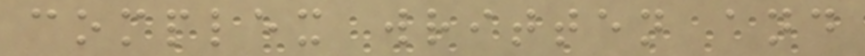complex written and
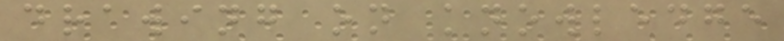drawing on knowledge
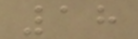18
